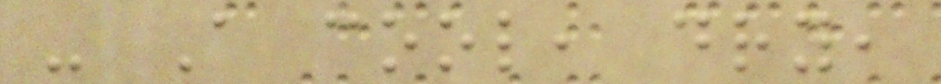- A cool, dry,
